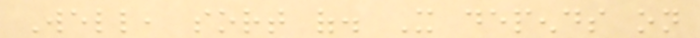Well, sort of. It depends on
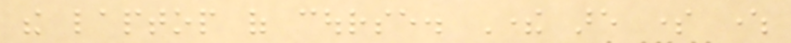the laptop of course. There are some where
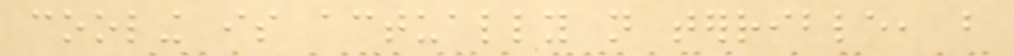cooling is actually not terrible, but
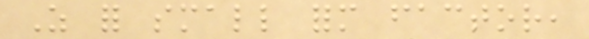As for small form factor,
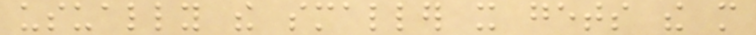usually the smaller it gets the more
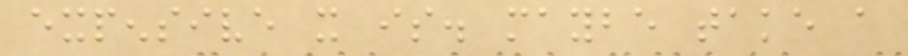expensive it is. maybe take a
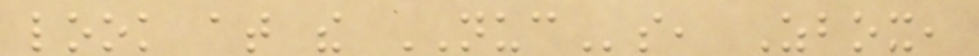look at the NUCs, Zbox,
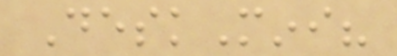DeskMini?
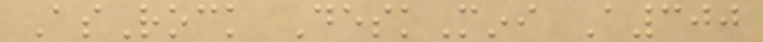AsRock DeskMini A300
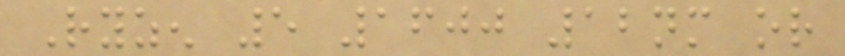Ryzen 5 1600 12nm or
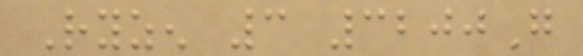Ryzen 3 3200G
